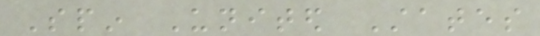Spin United States
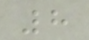8
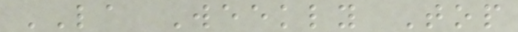LA Weekly Top
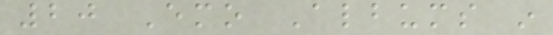20 Emo Albums in
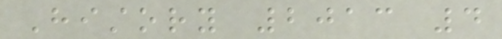History 2013 4
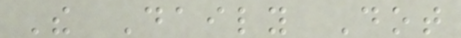The Daily Dot
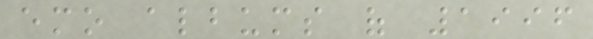emo albums of 1996
